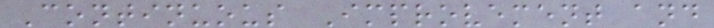Continuous Improvement and
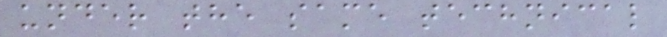under the same technical
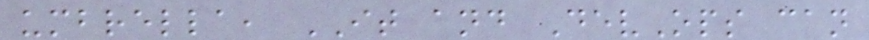umbrella, IT and DevOps can
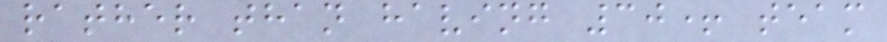rather than having 30+ team
